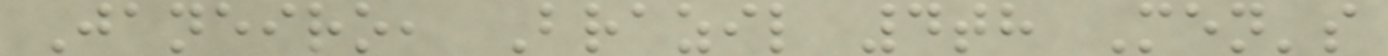Janeiro, Brazil 4th Men's
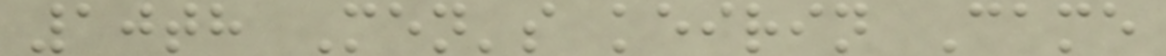10th Men's keirin Came
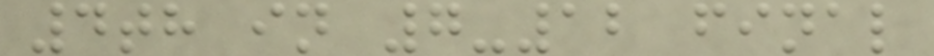4th in 7-12 final
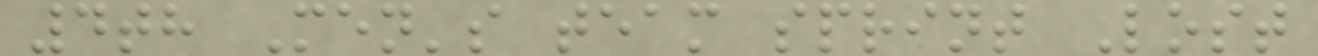4th Men's team sprint Lost
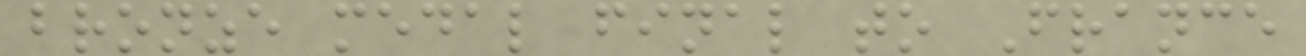bronze medal final to France
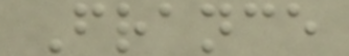France
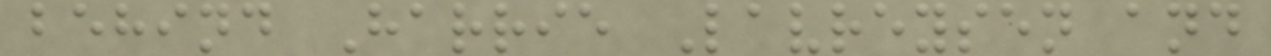behind Harrie Lavreysen and
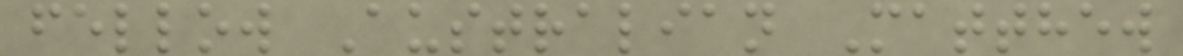fellow Australian Matthew
